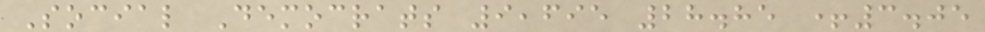Social Democrats 9,695 28.85 +3.05
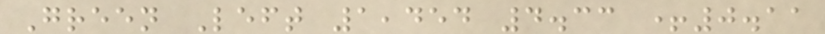Green Left 1,454 4.33 +0.11
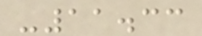-11.33
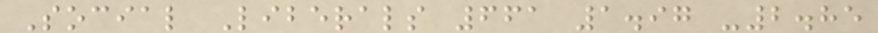Social Liberals 661 1.97 -2.85
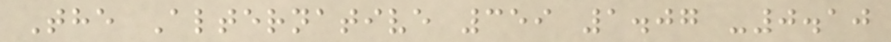The Alternative 359 1.07 -0.10
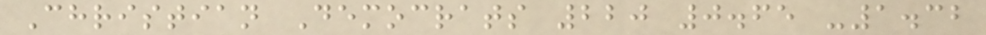Christian Democrats 220 0.65 -1.32
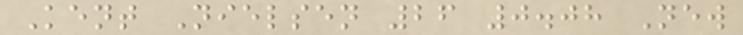Kent Nielsen 26 0.08 New
